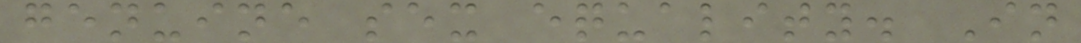genuine sex equality. In
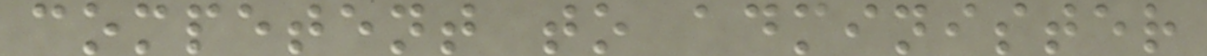competent to administer
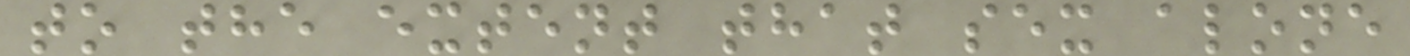to the extent that sex alone
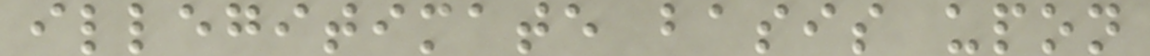illegitimate basis upon
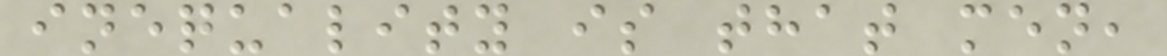inequality is that men,
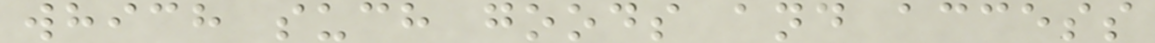which such goods and access
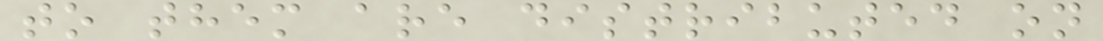to them are distributed on
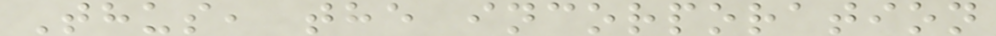Thus, the incorporation
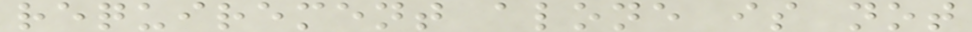requirement alone is not
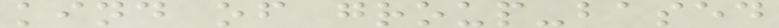kind of group-based
